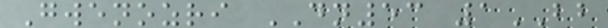Gwenozri DN53 1BB
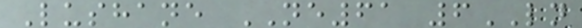Lushane NE61 6LN
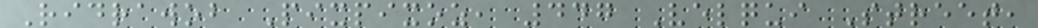Ridrawob Pixpixoz, 447 Velqui Street,
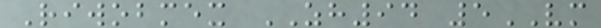Riwobmex ZH94 5VM
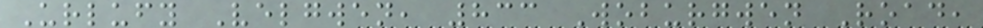Urlufy Velgwen, 833 Woburgwen Road,
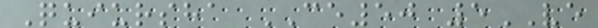Quiursha CE50 5VE
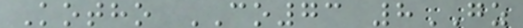Kotho CO73 8GZ
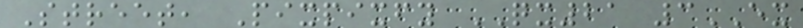Street, Pixpixfy QX21 3EX
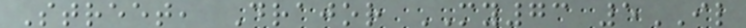Street, Drajor MY73 5IL
